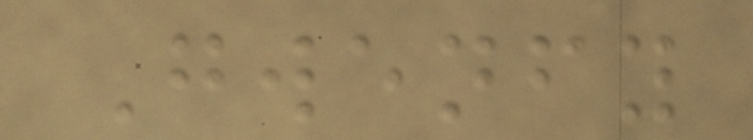Gwenfy
